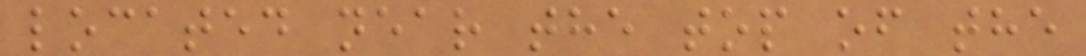located near the top of the
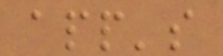app's
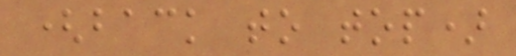(back to top)
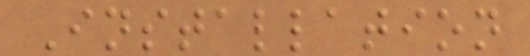Installation
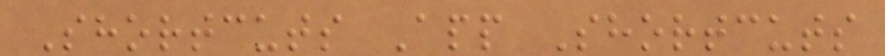Shortcuts App Shortcuts
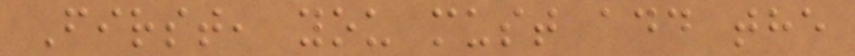First, you must add the
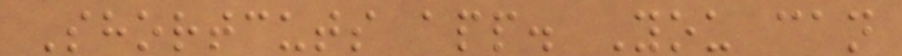Shortcuts app. You can
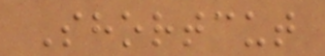Shortcut
